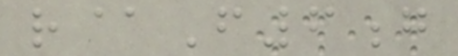r@F6g
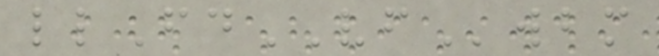llFdVFwbm
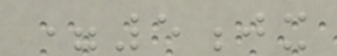=5jx
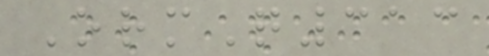OrmQ313
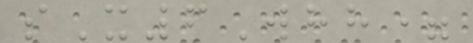sX6Whh=
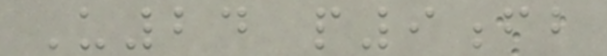U24 p9fb
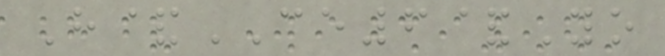H&CE6&Yo
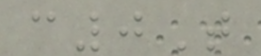c0T
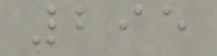295
